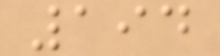194
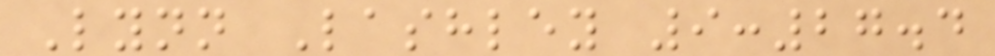Lynn Lashley 9:27.4
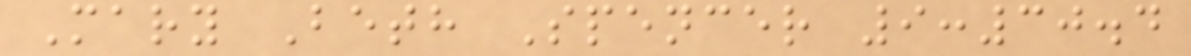Mary Beth Spencer 9:30.4
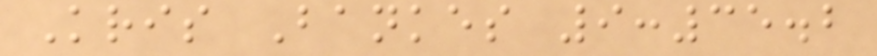Kris Bankes 9:35.2
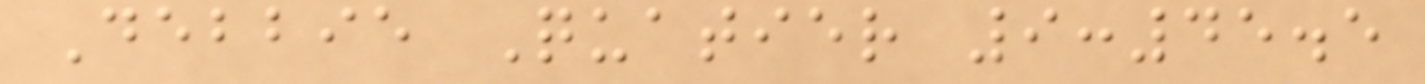Debbie Quatier 9:45.5
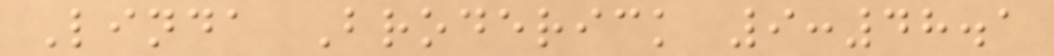Linda Broderick 9:48.1
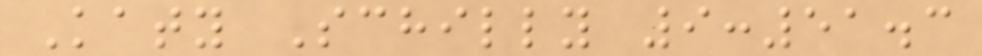Katy Schilly 9:51.3
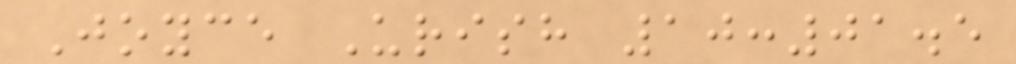Joyce Urish 10:01.5
